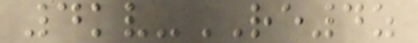4kv-RE4z
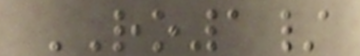RO1/
